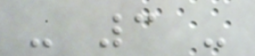- 3 -
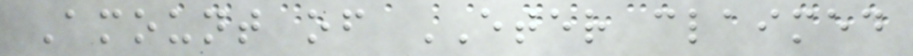Amount of ETER claimed
